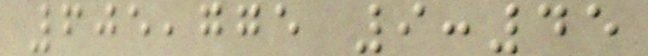605,775 9:45
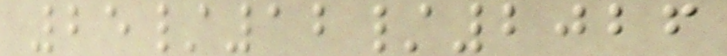25/12/2026
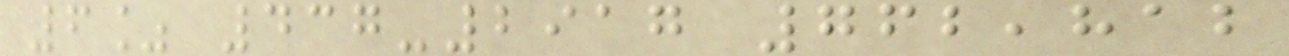6% 437-2917 762,812
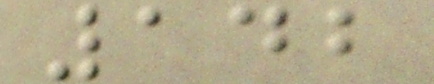142
